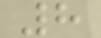8
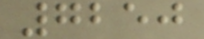7250
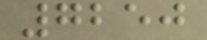7250
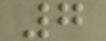7
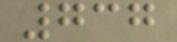737
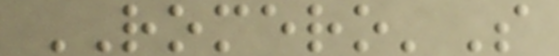ROMERO'S
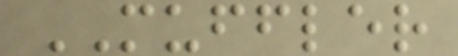MUFFLER
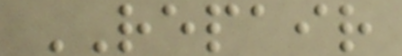REPAIR
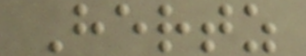Hertz
